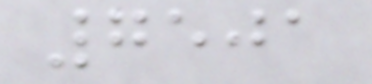7501
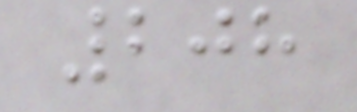208
